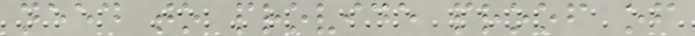need to provide proof of
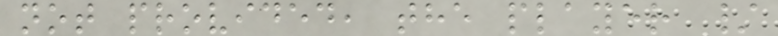not provided, the player /
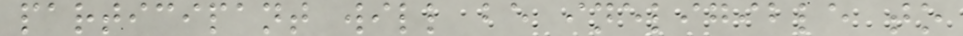participant will be ineligible to
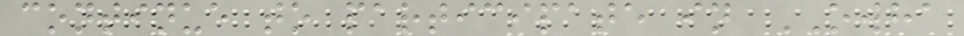continue to participate in OWHA
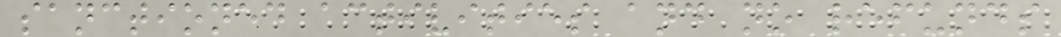sanctioned activities and no refunds
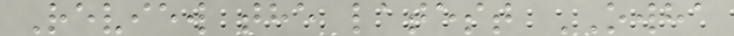Review the latest OWHA
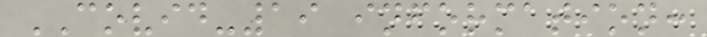COVID-19 information:
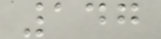147
